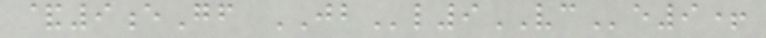&9eGf JBl9VCe9+
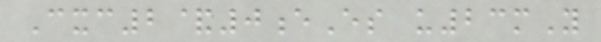Cxc2&0eEs u23mY
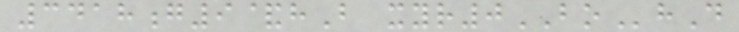3418g9&hB xyr0BOhD
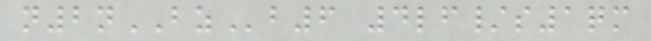n2nBZb6 4lf/s1qm
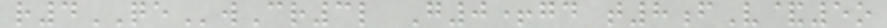r4QEwCr3l G0+gd t8fV&5o
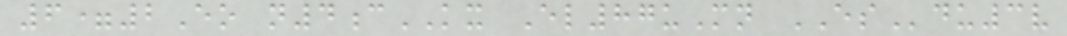6=2Eo n4cKX El87uMn ESdu3v
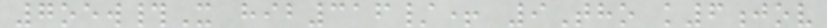7oew#X hib316/+ 9Tho k6jov
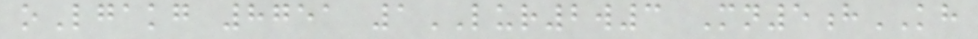oLgakg 8751 1LUR2w3 Mn5hKH
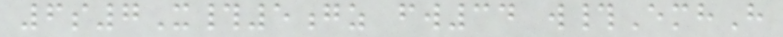6s7X#5gz fw34 w#EmhH
